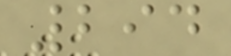294
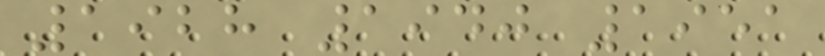1928 1940 1951
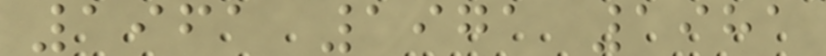1961 1971 1981
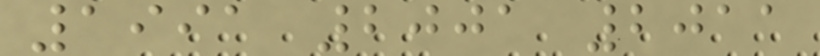1991 2001 2011
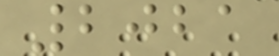2021
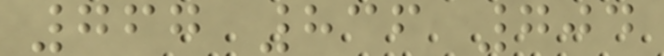767 836 704
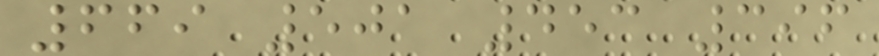669 501 453 396
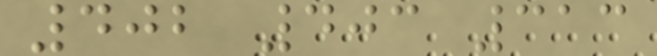402 403 313
